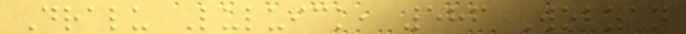Dralu Luluick, 586 Wobzan
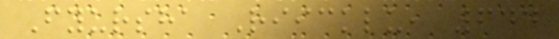Fyursha Riicklu, 644
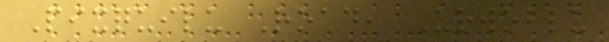Pixquilu Road, Urwoblu
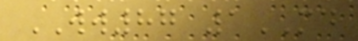WW87 1MD
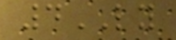4LY
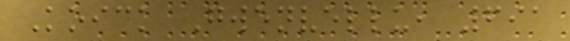Koick Gwenvellu, 691
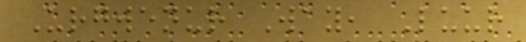Urgwenur Way, Luur
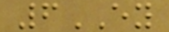6EY
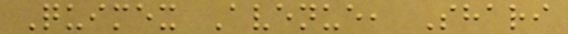Quimex Avenue, Shari
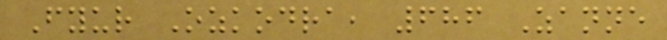Fyur Ozkodra, 686 Zanne
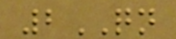2QN
